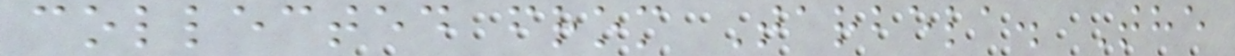collected from Tarbela. The
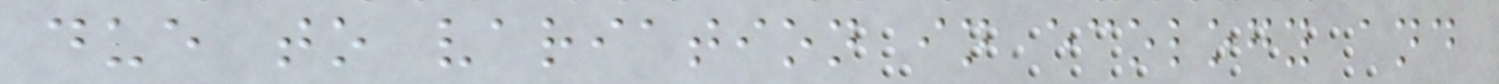due to variation in ecology and
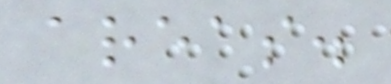areas.
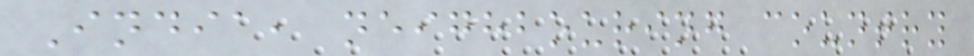India, neighbouring country
